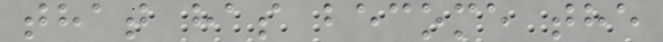that has become the
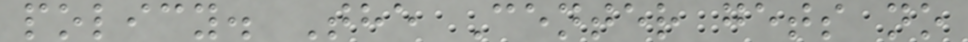policy. The Center gets no
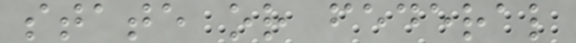state or federal
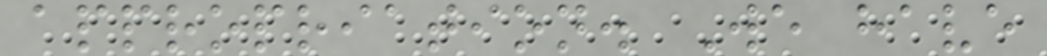appropriation. We have
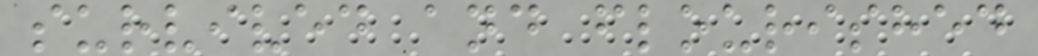survived and flourished
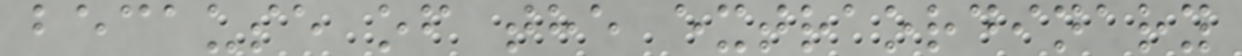because of the extraordinary
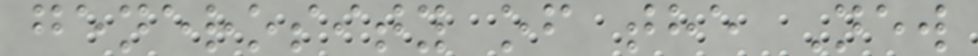generosity of the New
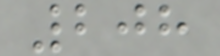208
